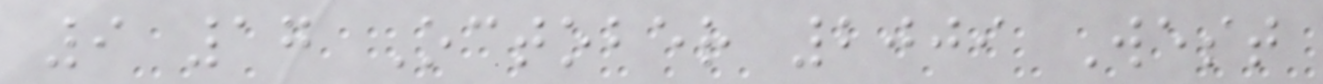9 17 October 2009 West
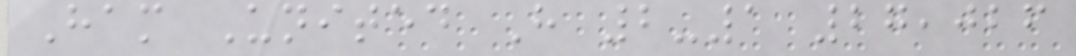Ham United H 2-1 27,026
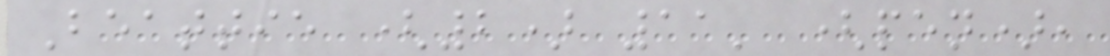Beattie (2) 11' (pen),
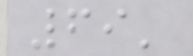69'
